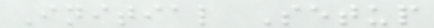Initial Setup
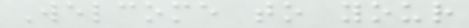Welcome to your
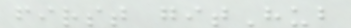first gitHub
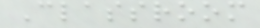Classroom
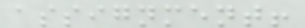assignment!
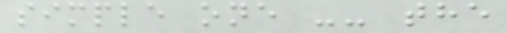simple one -- the
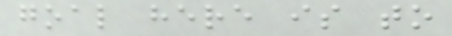goal here is to
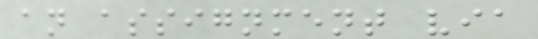an assignment via
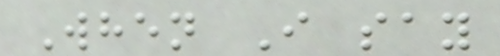When I say
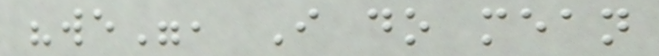"we", I do mean
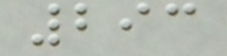293
